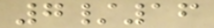7/16
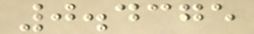0.4375
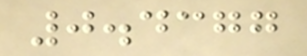0.4377
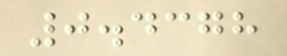0.4378
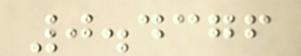0.4376
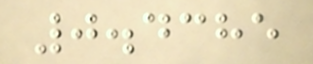0.4385
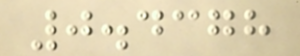0.4378
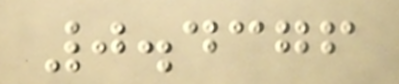0.4376
